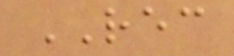REC
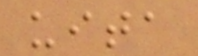uita
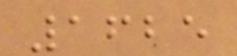1625
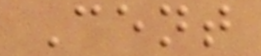Cent
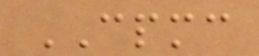CPMC
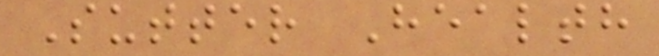Sutter Health
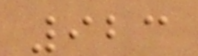923
